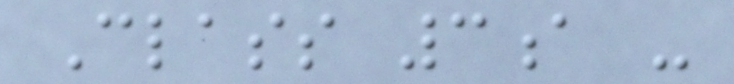Class 3a -
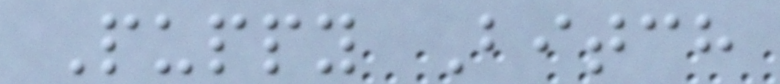Puppy Bitch
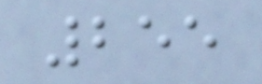255
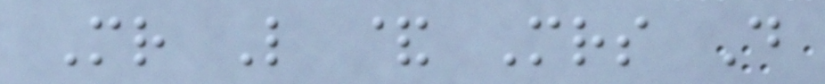Mr L & Mrs D
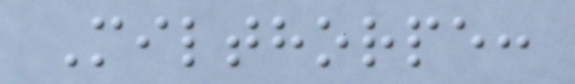Milthorpe:
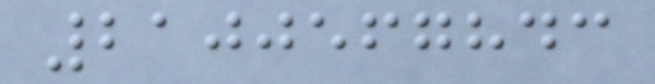2100567843
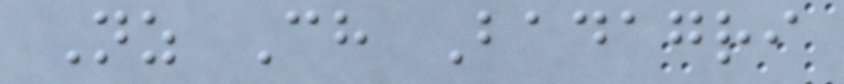Nz Ch Badagri
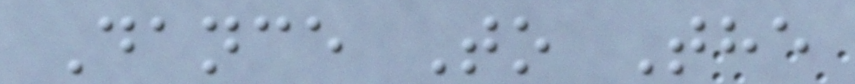Dance To The
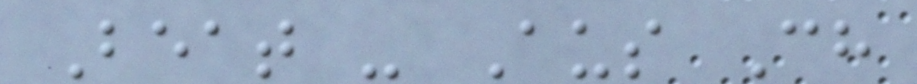Beat - Aus Ch
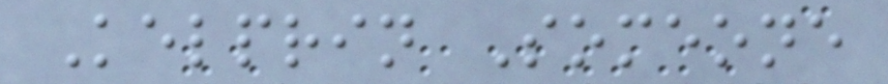Kelprin Someone
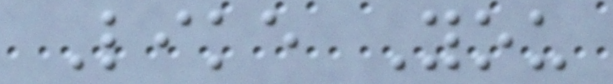Like You
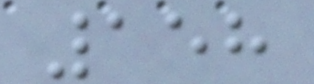158
